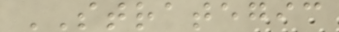STRATEGIC
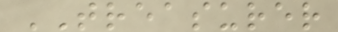TREASURER
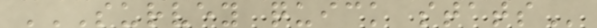SURVEY QUICK STATS
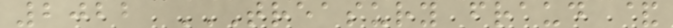2022 TREASURY FRAUD &
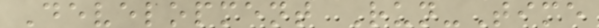Development Run-Time
